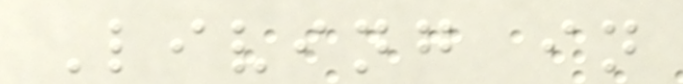Living in
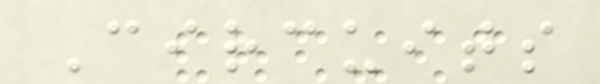Circuits
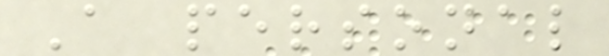A personal
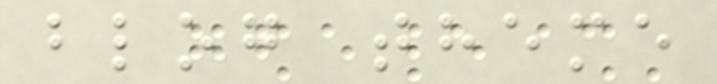blog theme
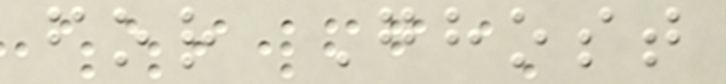for Ghost
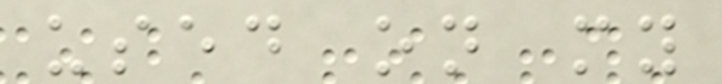used on my
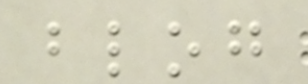blog
